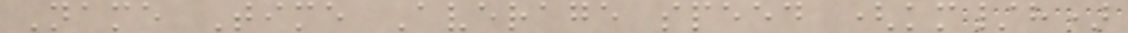Name Time Average speed (km/h)
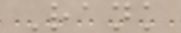Rank
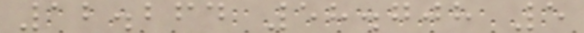12.264 58.708 5
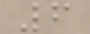6
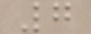7
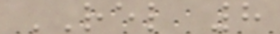REL 8
